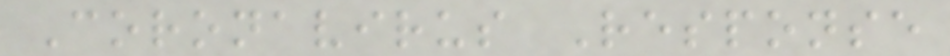Coronavirus Response
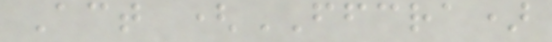Act (FFCRA)
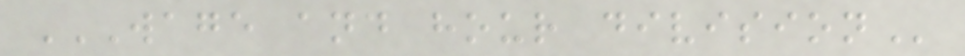WAGE AND HOUR DIVISION
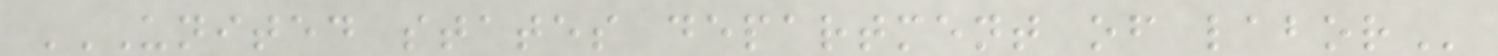UNITED STATES DEPARTMENT OF LABOR
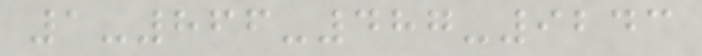1-866-487-9243
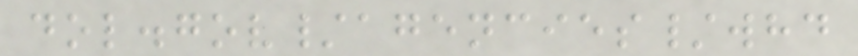dol.gov/agencies/whd
